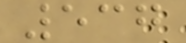537
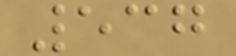537
